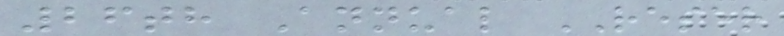26th Annual RESER
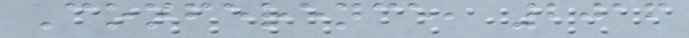Conference, 2016
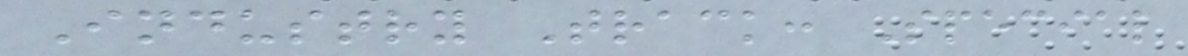Industry Track: Special
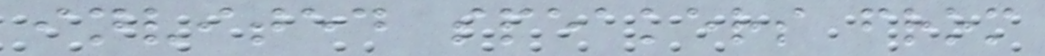invited speakers from
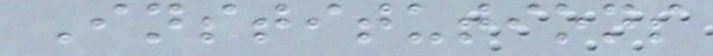Institutions
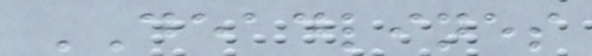DEADLINES
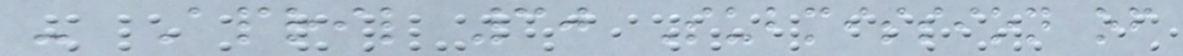- April 30 Submission of
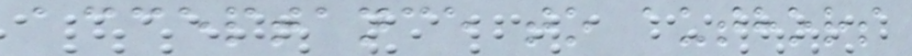acceptance to authors
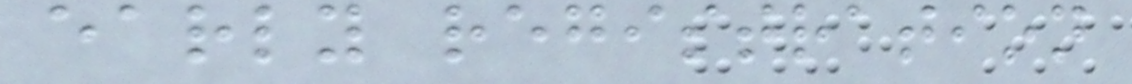early registration
